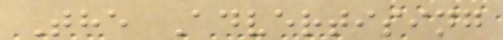The Advertising
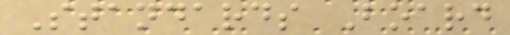Standards Board
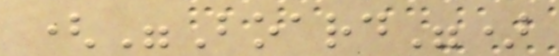("Board")
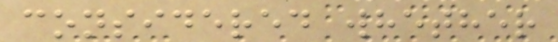considered whether
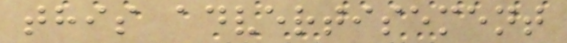this advertisement
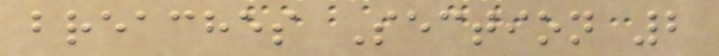breaches Section 2
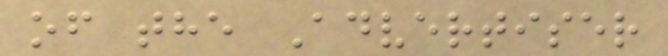of the Advertiser
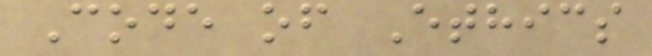Code of Ethics
